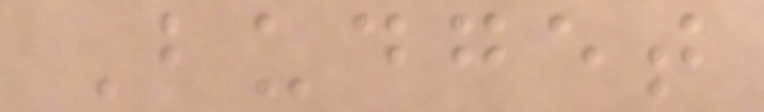Budget
